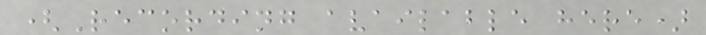(Recording available here)
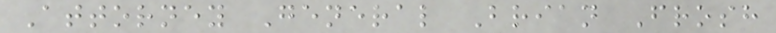Attorney General Brian Frosh
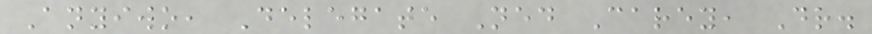Anyiwo, Delegate Ned Carey, Dr.
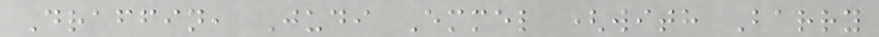Draffin, Judi Emmel (with Barry
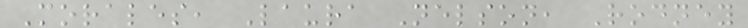Morales, Laura Nelson, Rodney
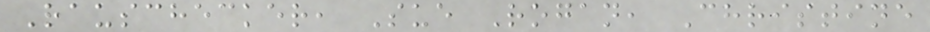Rauschecker, Sue Rogan, Christine
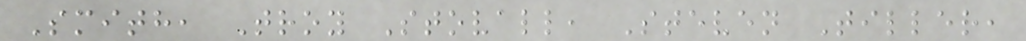Smith, Troy Stovall, Steven Tiller,
